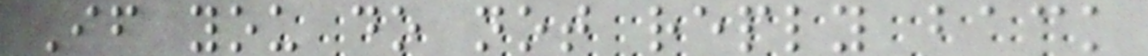If you do not reply back
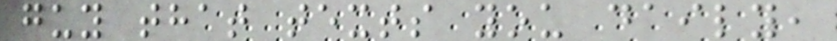guy that texts you daily,
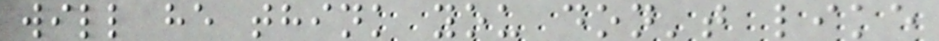will he think you don't like
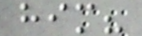him?
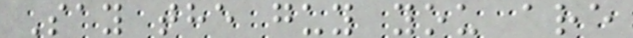Say the guy you are
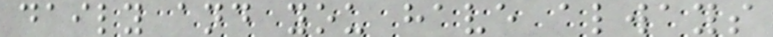daily and you have always
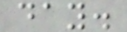day.
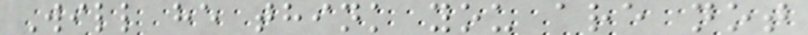Will he think you are not
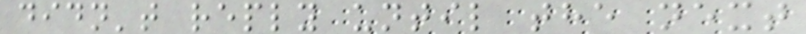didn't reply until the next
